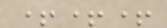+++
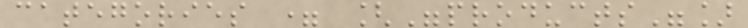categories = ["products"]
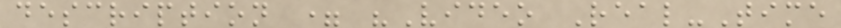description = "Video Real-Time
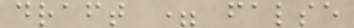draft = false
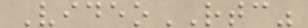VideoRTC"
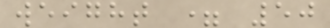weight = 50
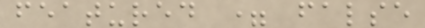featured = false
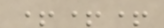+++
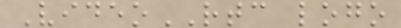VideoRTC logo
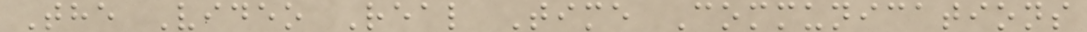The Video Real Time Communications
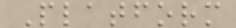Platform
